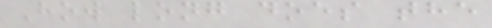How long does the
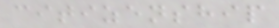citizenship
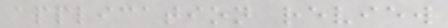application review
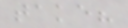take?
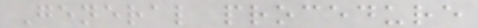General procedure
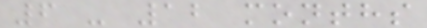6 - 12 months
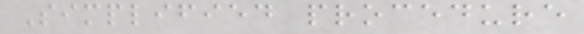Simplified procedure
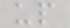up
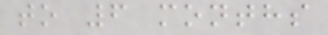to 6 months
